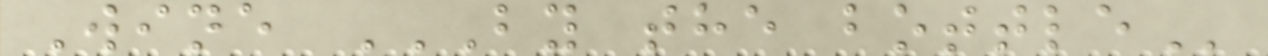Wine BY THE BOTTLE
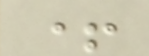+
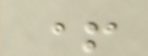+
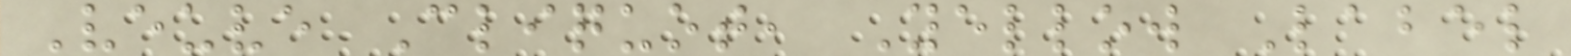Veuve Cliquot, Yellow Label
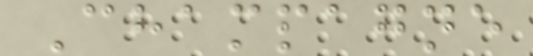Champagne
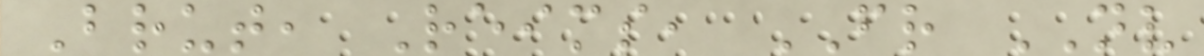Brut, Reims, FR NV
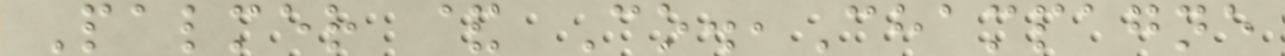Palmer & Co.,Champagne
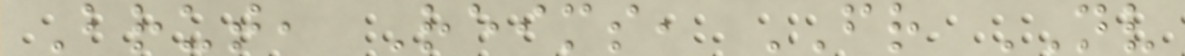Brut, Reims, FR NV
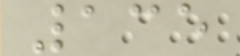135
